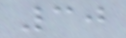30
